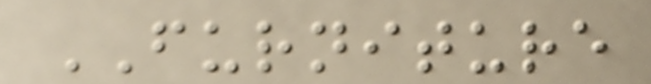FURNITURE
